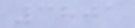3801
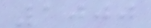1000
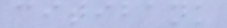citibank
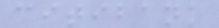citibank
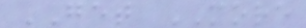GET MORE
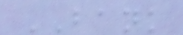BANK
